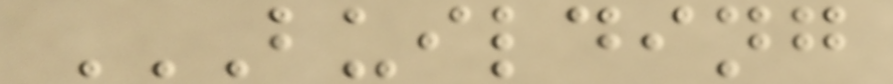BUILDING
